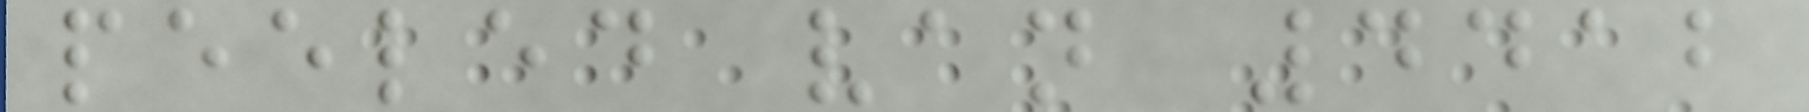peeled van 4412
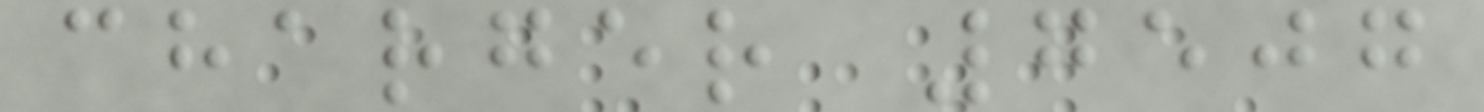charger 7507
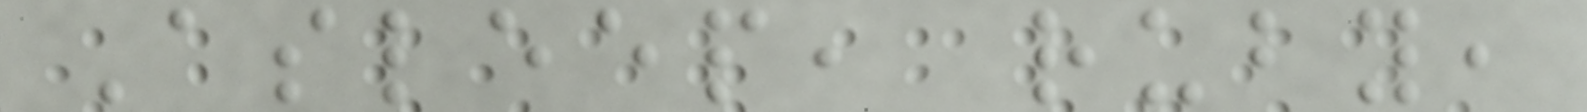Asleep, ruby,
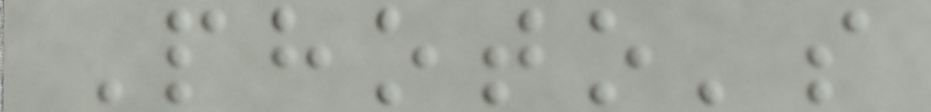Photo's
